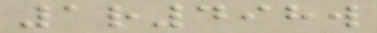1r498w
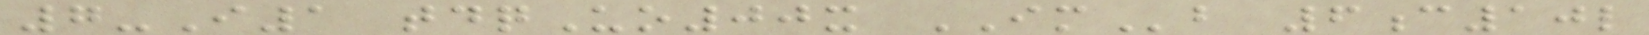7-I1 tdqUo00x IMb 6c10l
